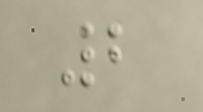2
